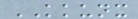KKUNX
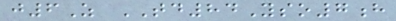j6Z TD84Yso7h
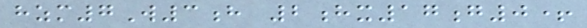hzm7W3h 2hx17g0+
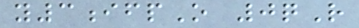y3ifpO 0qR
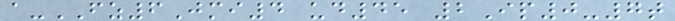a-FZ6Jmi4 ud45 2Ip0-7t
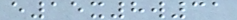e15x8w31
